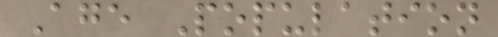Age Population
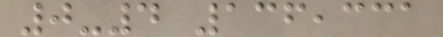0-4 136,331
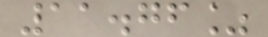11.76%
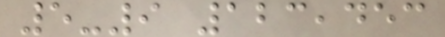5-9 123,453
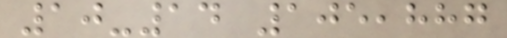10-14 105,887
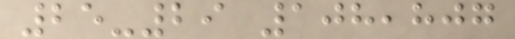25-29 108,807
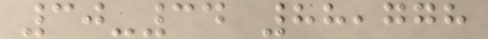30-34 88,778
